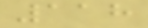118
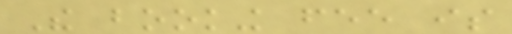The booking fee is
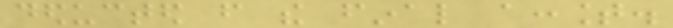deducted from the final account.
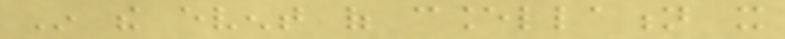In the event of cancellation it
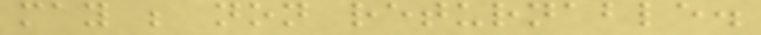may be non returnable.
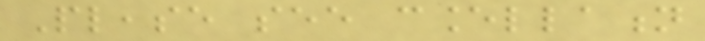Please see cancellation
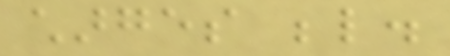charges below.
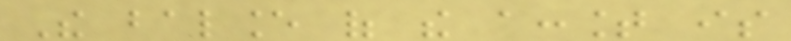The balance of the account is
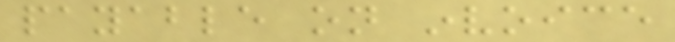payable on invoice
